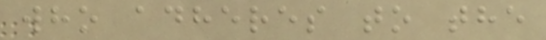who adheres to the
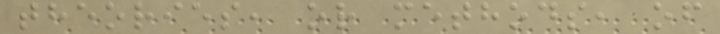theories, or methods, of
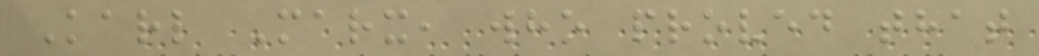Karl Marx, who proved that
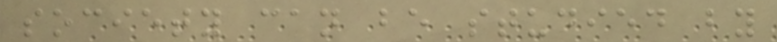society can be studied by
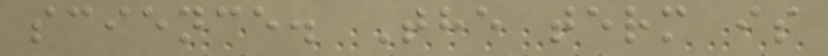science. The term is
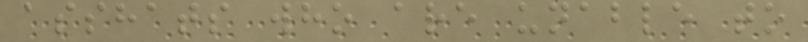asshats who are unable to
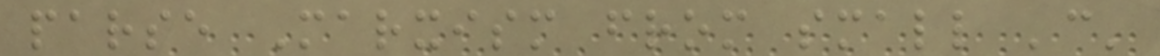parse Marxism from small 'c'
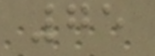75
